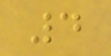4
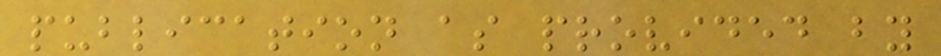publication as provided by
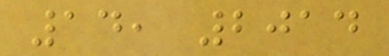14, 2014
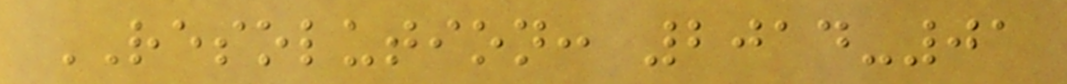RESOLUTION: 2014-01
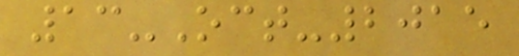13-Oct-2015
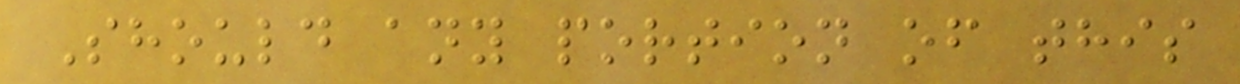Should any portion of this
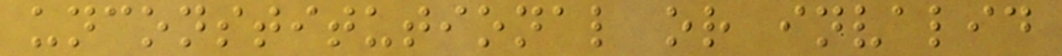unconstitutional or invalid
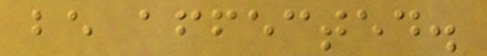be affected.
